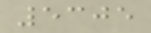5305
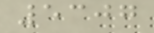5307
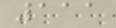111
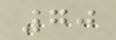70
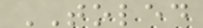TOLED
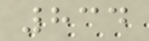834
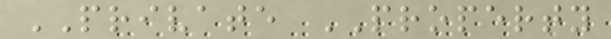PRIVATE PROPERTY
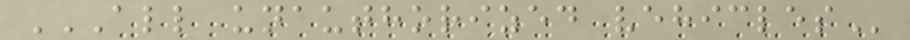ALL UNAUTHORIZED VEHICLES
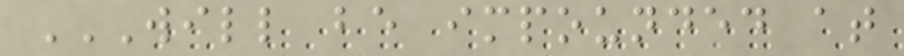WILL BE IMPOUNDED AT
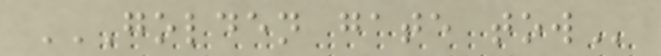GOLDEN GATE TOW
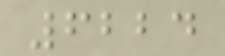6224
